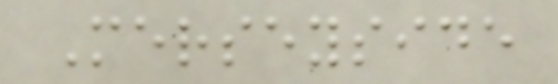Merseyside
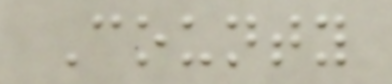County
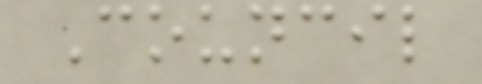Council
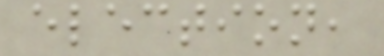election,
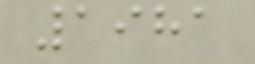1981
